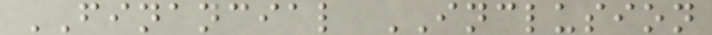FINANCIAL INCLUSION
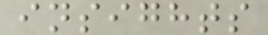insights
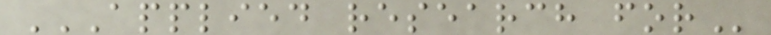APPLIED RESEARCH FOR
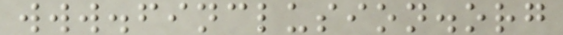www.finclusion.org
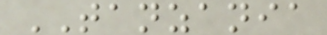TANZANIA
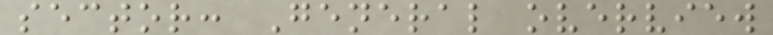sector: General overview
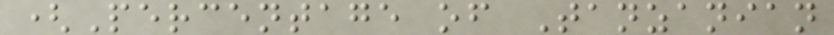(Percentage of Tanzanian
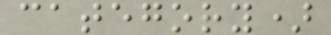category)
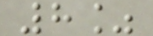8%
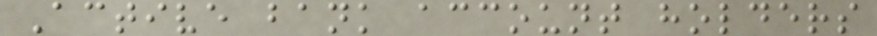Active bank account holders
